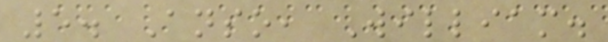5. Anso, William.
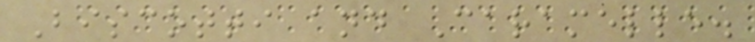Biscotti and Caramelle.
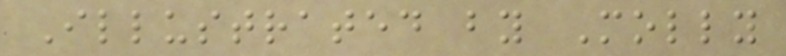Illustrated by Molly
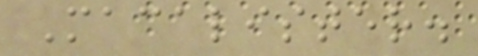Macalister.
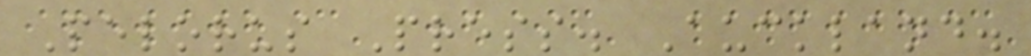Pelorus Press. Auckland.
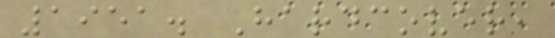1951. Hardcover,
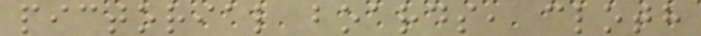pictorial boards, cloth
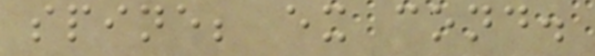spine; ex cond.
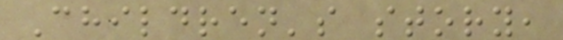Children's story,
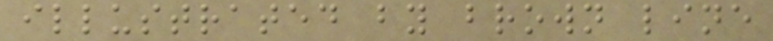illustrated by brown line
